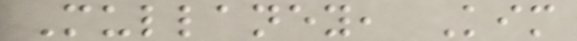Mullaney, Kim
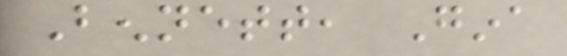Bennett, Gina
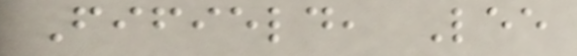Fifield, Lee
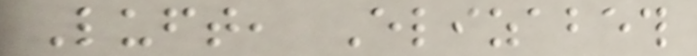Luft, Elizabeth
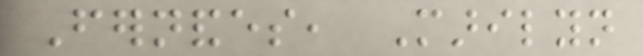Fernandes, Marilyn
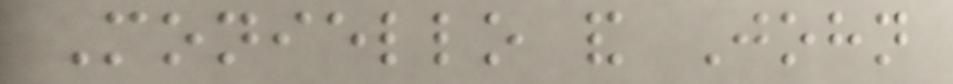Moniello and John
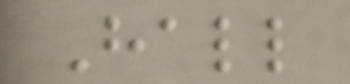Hall
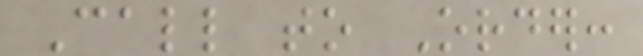Call to Order:
